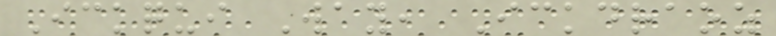Ickqui Way, Ickdraoz
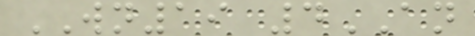WN19 4AN
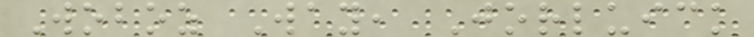Woboz Way, Jorluick
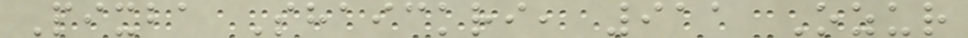Pixba Shaickri, 911 Ozur
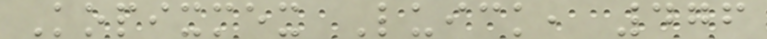Kopixmex Luick, 476
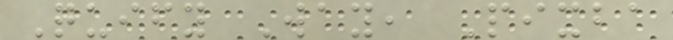Quify Way, Pixba
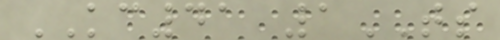KC41 1TS
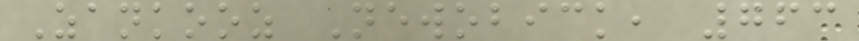Zankooz Newobick, 763
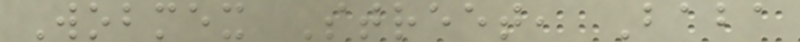Wobmex Street, Baba
